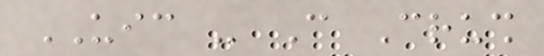UIC - Can Crush
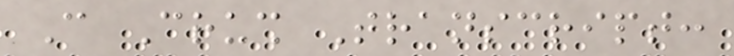Can Crush Transcript:
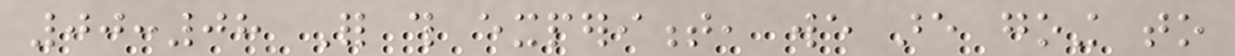00:08 For this experiment, we are going to
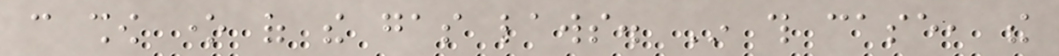can show one of the gas laws. In this case, the
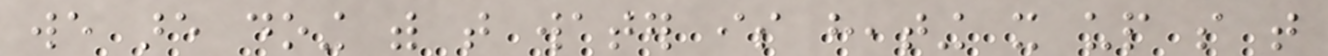we are doing with that water is heating it up so that
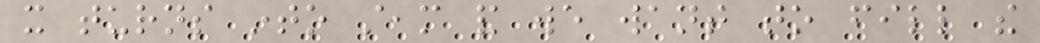it turns into steam and we want to fill the
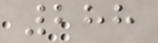288
